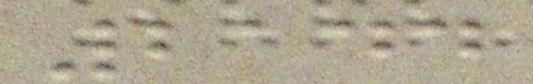2144
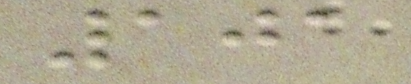101
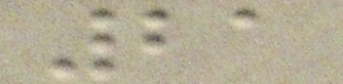21
